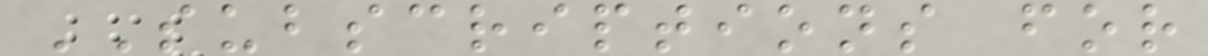SUBSCRIPTIONS for
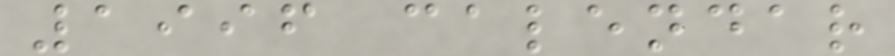1996 calendar
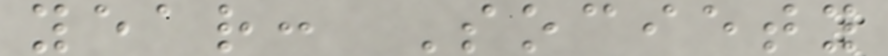year: Society
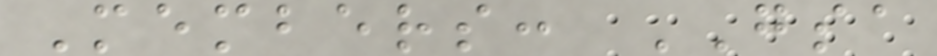Members: GSA
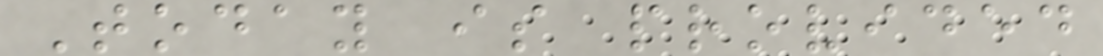Today is provided
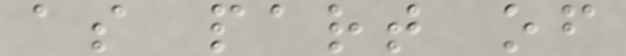as part of
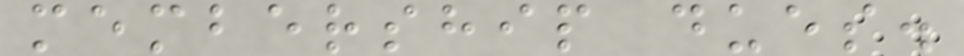membership dues.
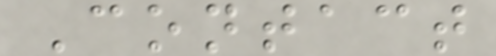Contact
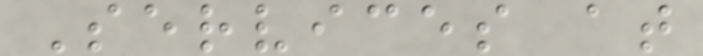Services at
